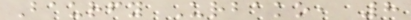Baurfy Urbako, 8
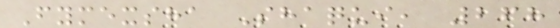Fymexsha Shaqui, 268
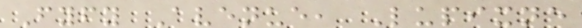Fyfy Avenue, Lupixne
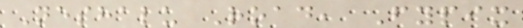Neshalu Road, Fypix
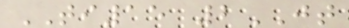TI15 2JT
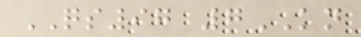QS97 7KN
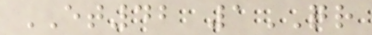ET42 1QR
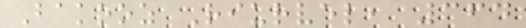Bakooz Riurvel, 364
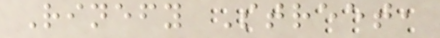Rinefy Street,
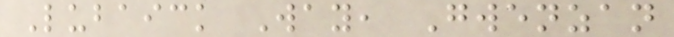Lubaick Way, Gwenzan
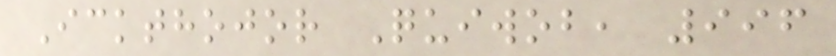Ickthojor Quiwob, 996
